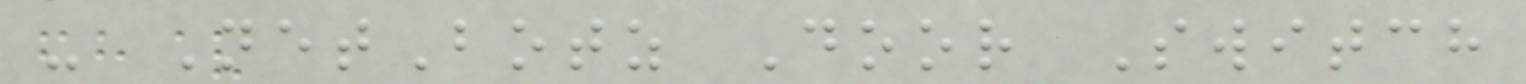- NetBotz Door Switch
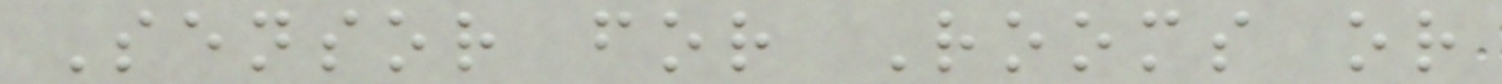Sensor for Rooms or
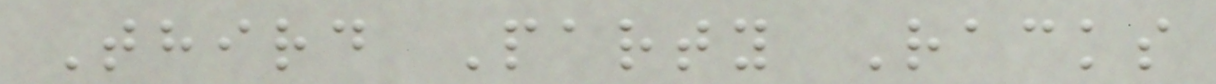Third Party Racks
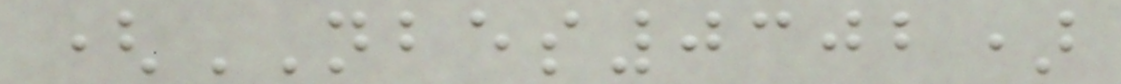(NBES0302)
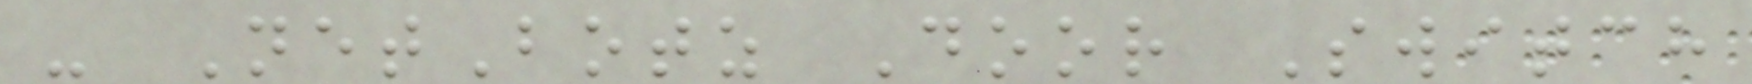- NetBotz Door Switch
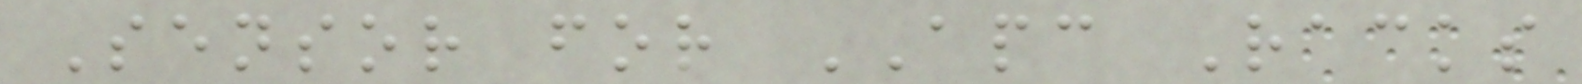Sensor for APC Racks
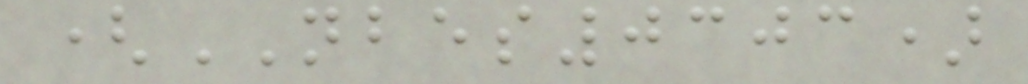(NBES0303)
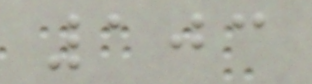103
